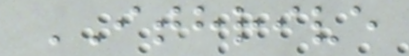ITHRIVE
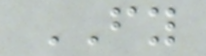FY
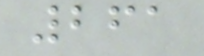261
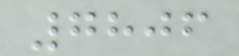7806
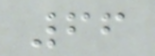66
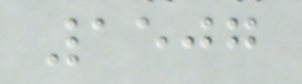1507
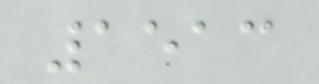1513
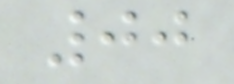00
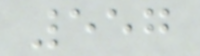557
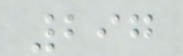297
